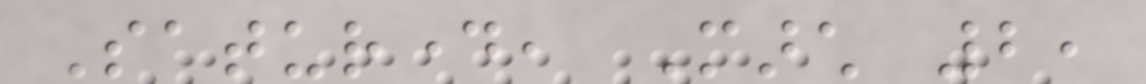Saturday, March 2,
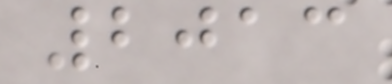2013
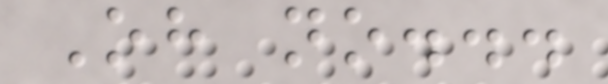Oh no...
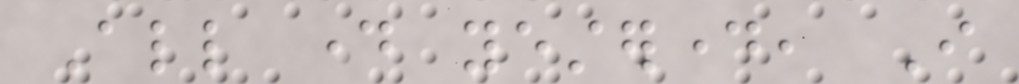All day yesterday, I
